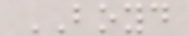BOYD
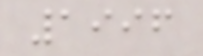1996
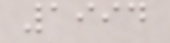1994
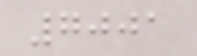7001
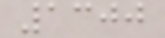1300
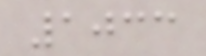1033
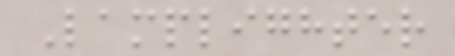Lamplighter
